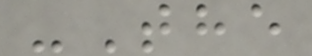-The
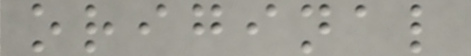original
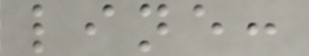line:
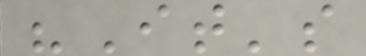"It's
